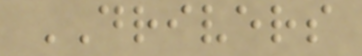DRIVERS
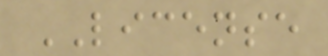LICENSE
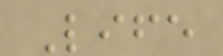Life
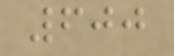600
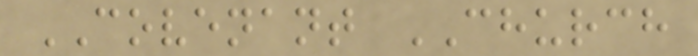COVENANT CHURCH
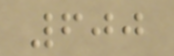600
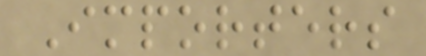Importers
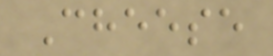Cheese
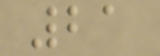21
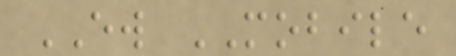EW MOBILE
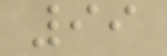99
